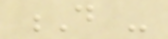D -
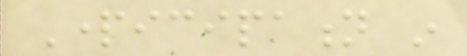Participation in
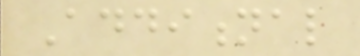Additional
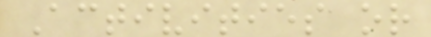Activities or
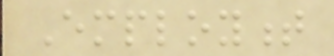Employment
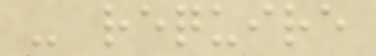- require
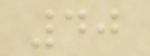40
